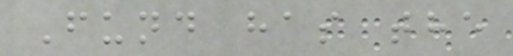Fund has the
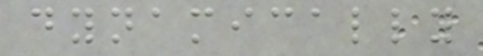dynamically
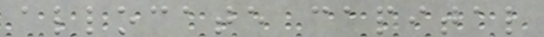allocate capital
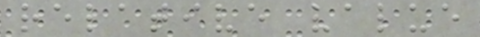relative value
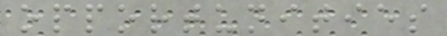opportunities
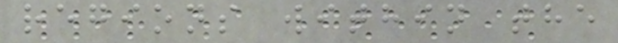regions within the
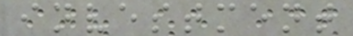investment
